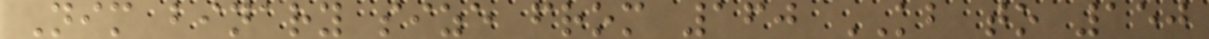Nim binary size from 160 KB to 150
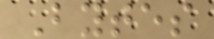Bytes
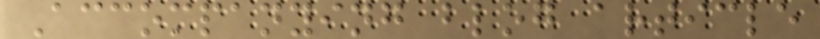Accompanying blog article
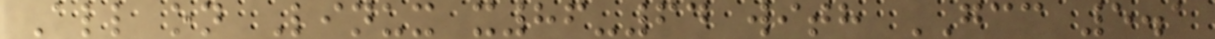All on Linux x86-64 with GCC 5.1
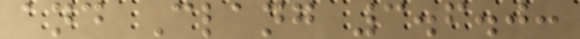and Clang 3.6.0:
